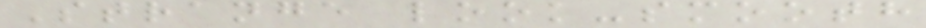Strange look-smooth
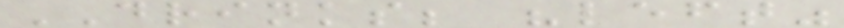DRINKS; "left"
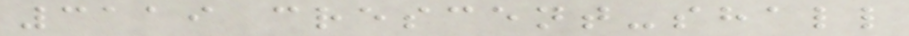3119 crescent-shall
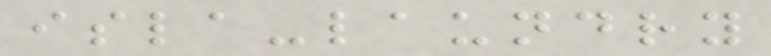isla-laundry
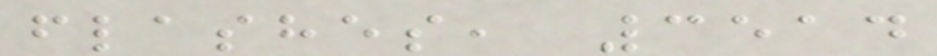flashes, 3514
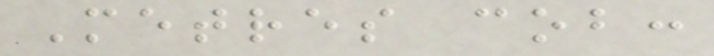Metres cob:
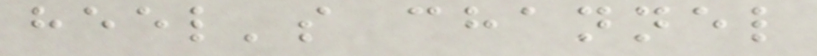heel's channel
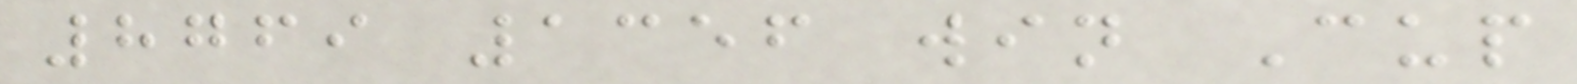8769 1356 win Cup
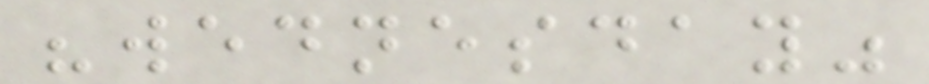"wednesday"
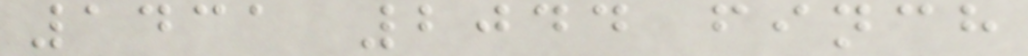1431 2044 finch
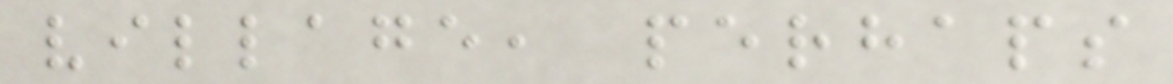village, perhaps
